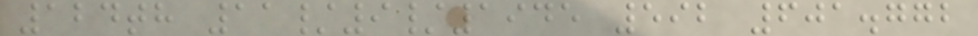124th 11/9/1945 592 601.772
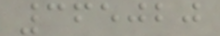365020
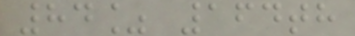84% 164th
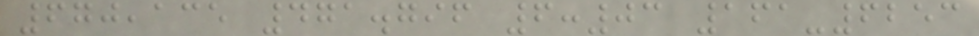670,135 471.796 6:03 161-6253
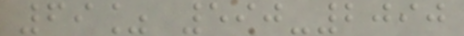69% 590-2090
